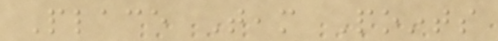Place Team Points
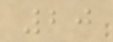20
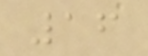16
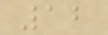12
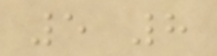5 8
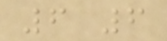6 6
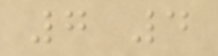7 4
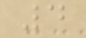4
